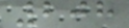208
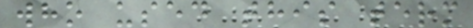who used this term
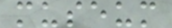museum
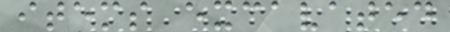items excavated
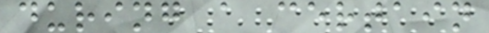during a certain
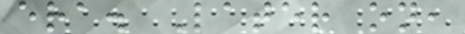era. Later on,
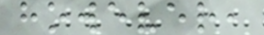however,
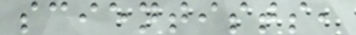scientists,
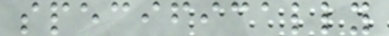specifically
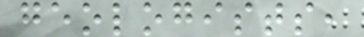geologists,
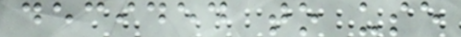decided to use
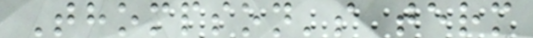Thompson's term
